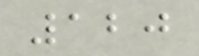120
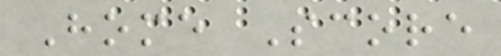Home Score
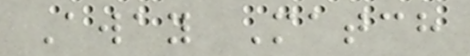Away Match
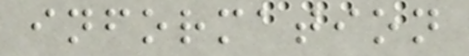information
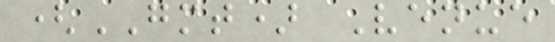(GMT) Venue
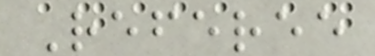Referee
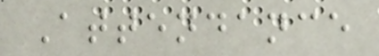Attendance
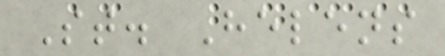St. Helens
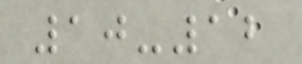10-12
